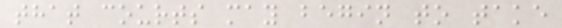that courts may begin to take
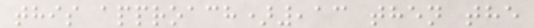this approach),13 then the
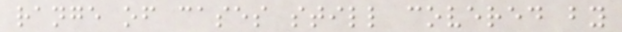range of cases still covered by
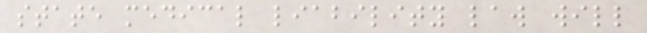state medical liability law will
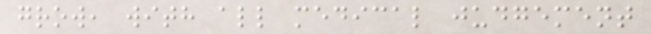grow, with all medical judgement
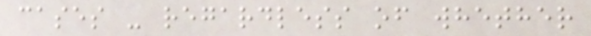cases - regardless of whether
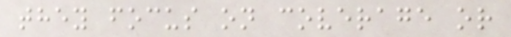they focus on coverage or
